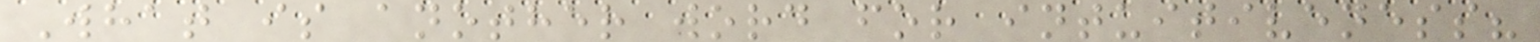What is another word for intuitiveness?
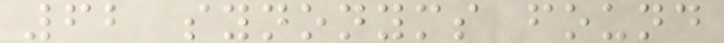62 synonyms found
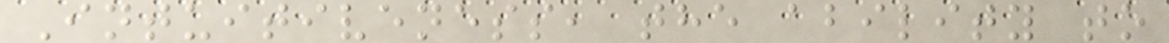Intuitiveness, the ability to
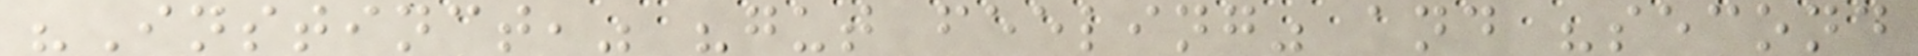"Instinct," "gut feeling" and "second
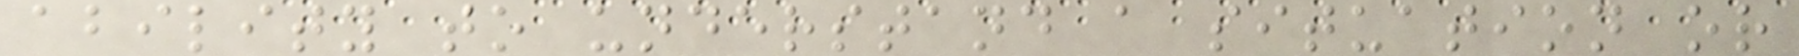ability to understand a situation or
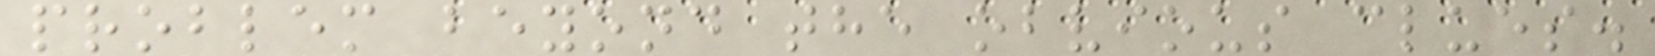problem beyond the obvious clues.
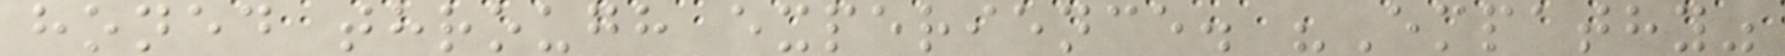honed through experience. "Empathy"
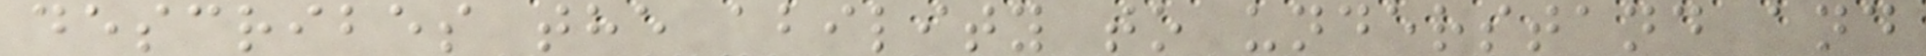describes the ability to understand and
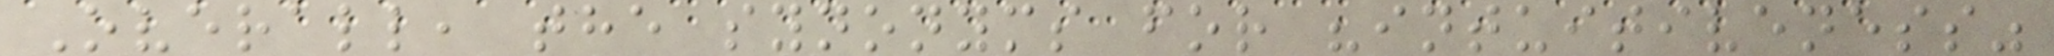Overall, the synonyms for "intuitiveness"
